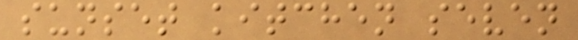sunset kitchen seven
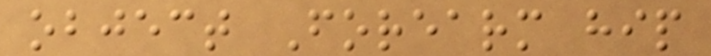object Forearm hip
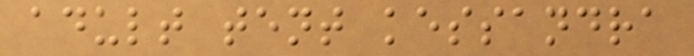adult tent kessandra
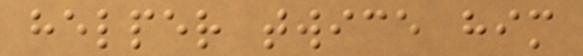helper twice him
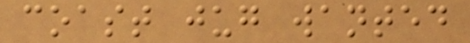coast jug wanted
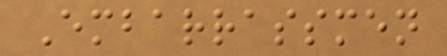Embarrassmen
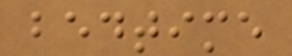bedtime
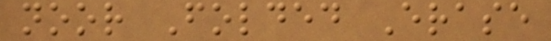noor Folded Erase
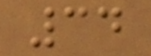34
